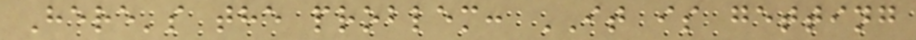Here's the problem: IT is getting
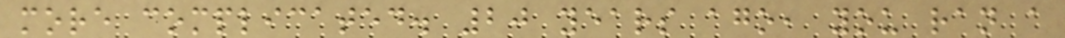more complicated. 20 years ago, you ran a
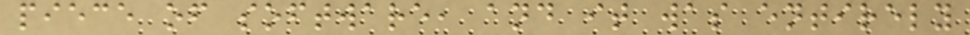piece of software, and it was entirely
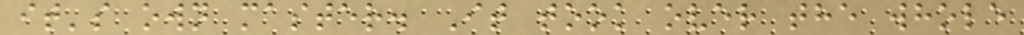it's own master. It took over the whole
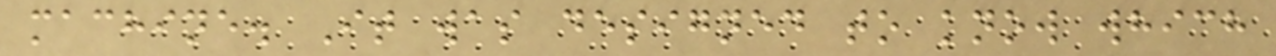machine. It was designed to know which
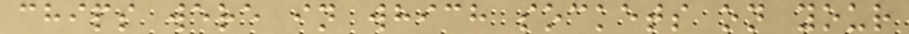chips were in which sockets on your
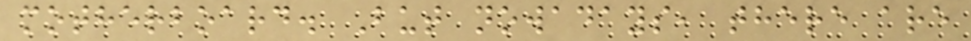motherboard. But nowadays, there are
